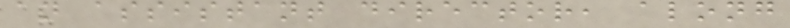an assistant director, along
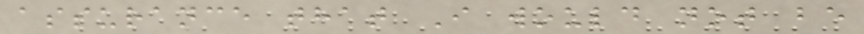assurance that I would not be
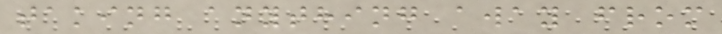taking anything away from
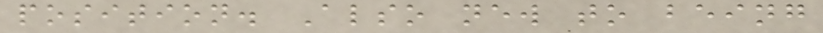position. Also new to being
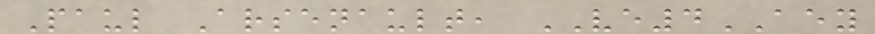Paul Arsenault, VE4AEY
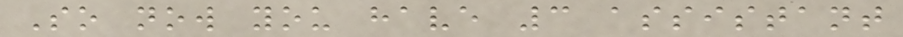So now you have 3 assistant
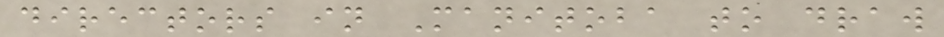directors in Manitoba to draw
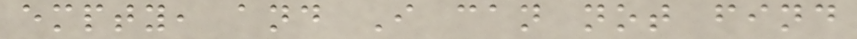empty, and I can not find
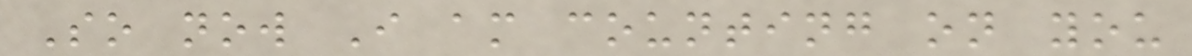So now I am counting on you
